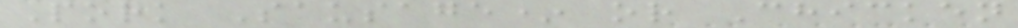Pork Sausage* or Chicken
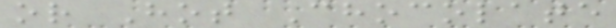or Hot Chocolate
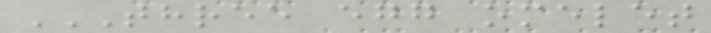THREE EGG OMELET
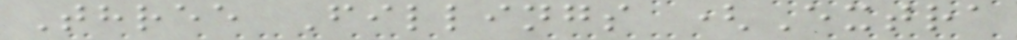Three Fillings (Extra
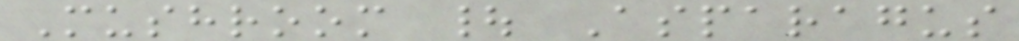Mushroom | Asparagus
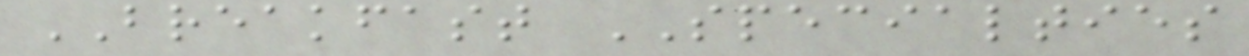BREAKFAST SPECIALTIES
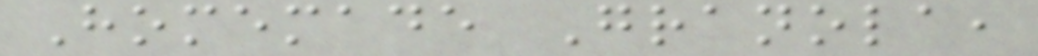Homemade Granola,
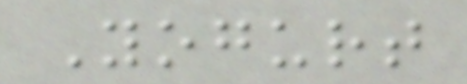Yogurt
